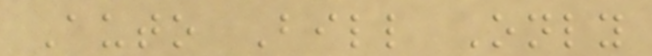Auto Bill Only
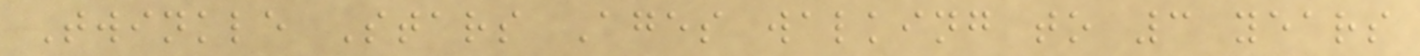Twinkle Stars Ages walking to 3 years
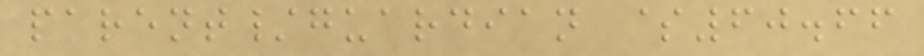parent/guardian $60.66
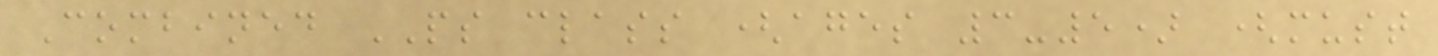Combined PS class (ages 3-5) (must
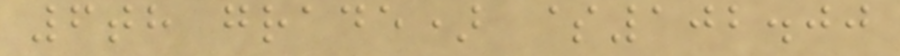6th grade) $102.00
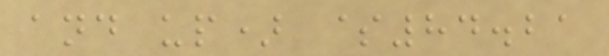and up) $84.21
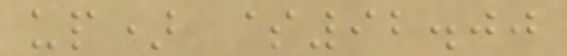up) $92.00
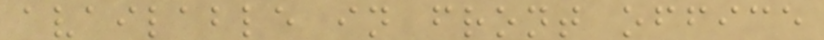available in front office
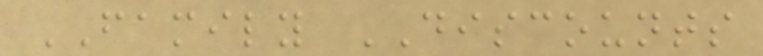FAMILY DISCOUNTS
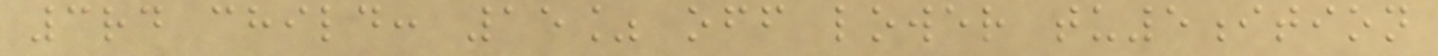3rd child: 15% off lower tu5ition
